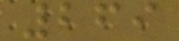269
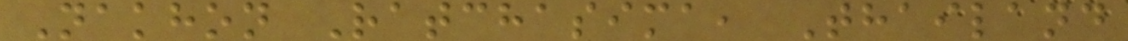Nakhon Ratchasima, Thailand
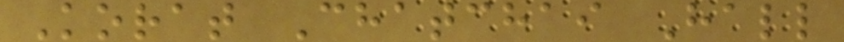Korat Chatchai Hall
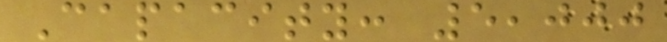Capacity: 5,000
